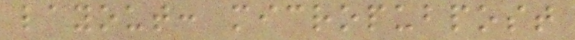layout: micropubpost
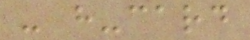- h-card
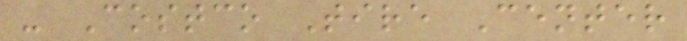- Costco Tire Center
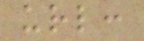url:
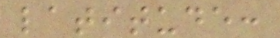latitude:
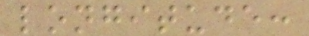longitude:
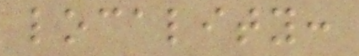locality:
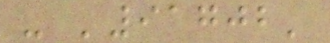- '91702'
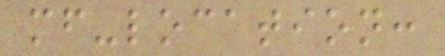mf-location:
